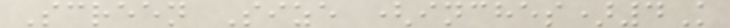Screen Size (inches)4K
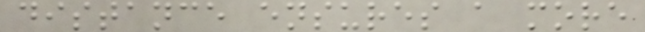distance ensures a more
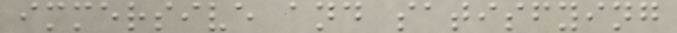immersive and satisfying
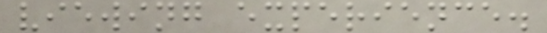viewing experience.
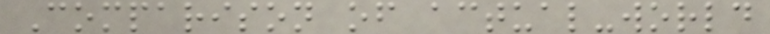Comparison of actual-world
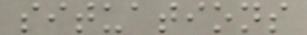situations
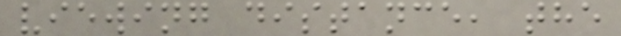viewing distance, the
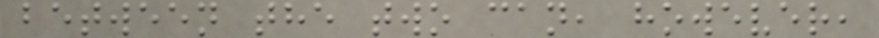between the two can, however,
